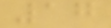17
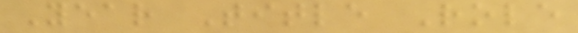Year Title Role
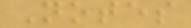Notes
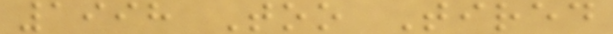1998 Too Tired
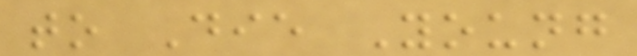to Die Young
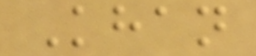Khan
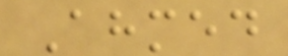Ahmed
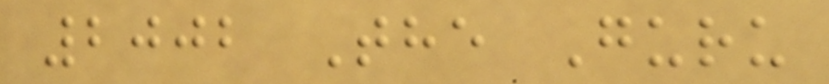2002 The Guru
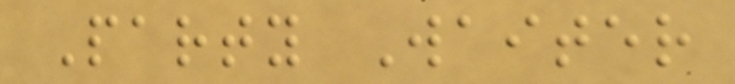Party Waiter
